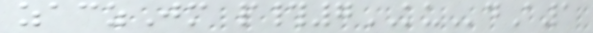zaczJm p#7KUdA1
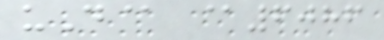uD@ @6086
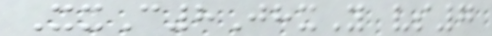XxC8JhxY vs7
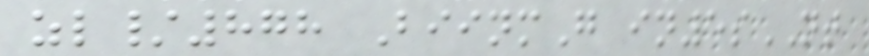zl/878 BiinmG in5sNT
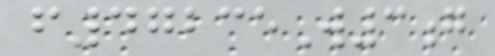f47235W3g
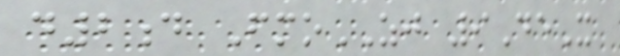d2d FmoZJ 9DeX
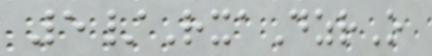5/RxaDzrO
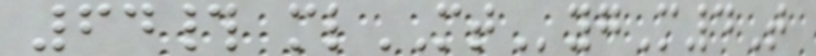64# mlMTygM4T
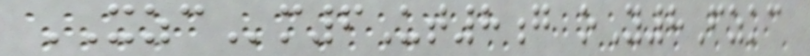XZCm6Ut8g oY8Fzkc
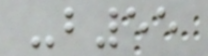-b55
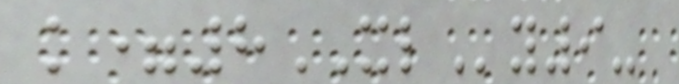k=8XLy9-
